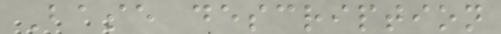Base description
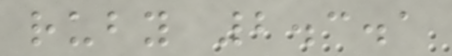ruby 2.3.1
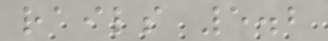rails 5.2
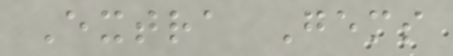Extra Gems
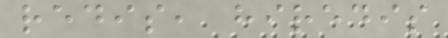redis, hiredis
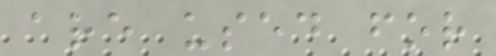are used for
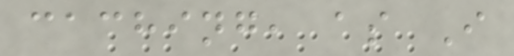caching, as I
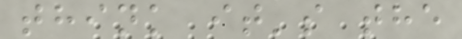think it's the
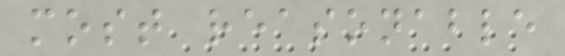most reasonable
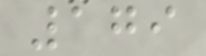179
